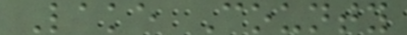Lake County
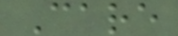Care
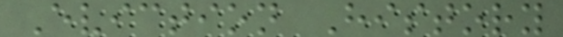Eviction History
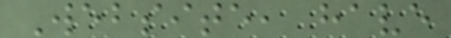Website, have
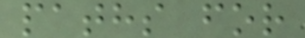paths for
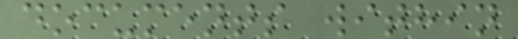documents within
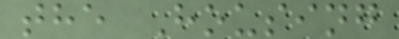the Housing
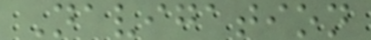Navigation
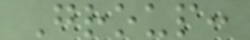Group:
